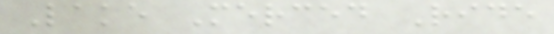Lake Merced Ride
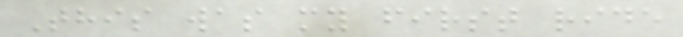This was my first ride
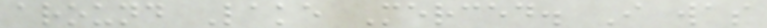around Lake Merced. I was
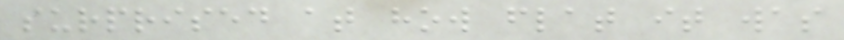surprised at how flat it was
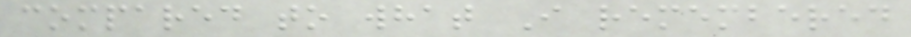compared to what I remembered
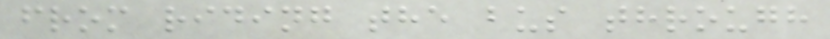from riding the bus through
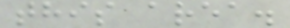this area.
